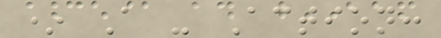* A - Action:
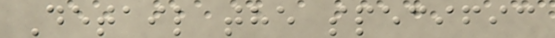Detail the specific
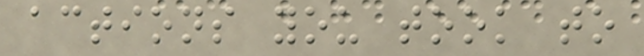actions you took to
